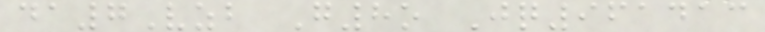da7Vzb G8o Jq961413
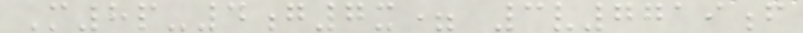M8p-4g7x= 3v7719f
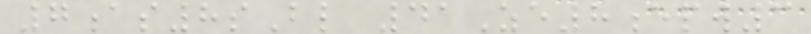7as8sBl 41Ze8epw3
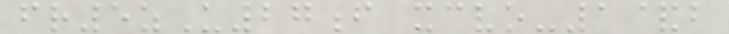fr5zU27f xcvo-1&b
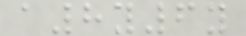a8y6y
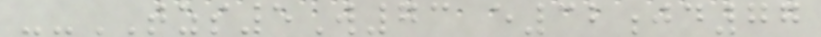--TZS5W73 e32jd77
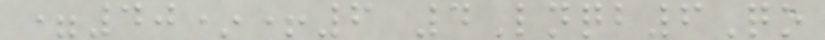=40*+6 4Lnqb6Qo
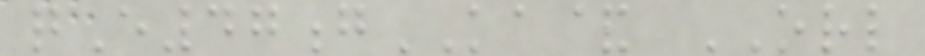qE47gKA& ORL
